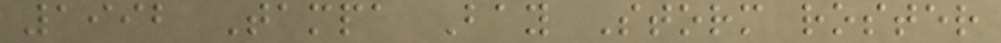1992 Tampa Bay Storm roster
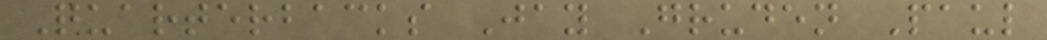Quarterbacks Jay Gruden Paul
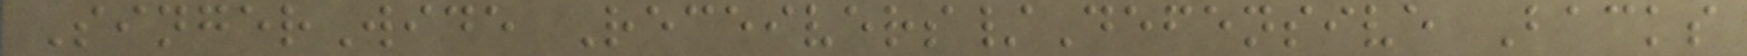SingerWide Receivers/Defensive Backs
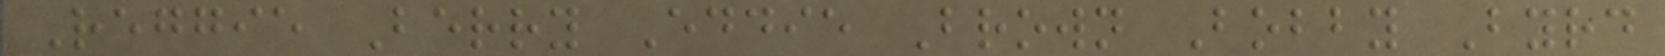Reggie Berry Eddie Brown Bobby Byrd
